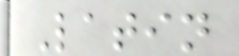Latin
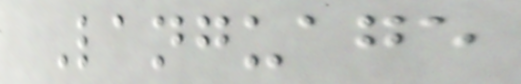Language
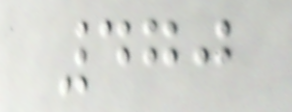470
